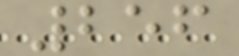256
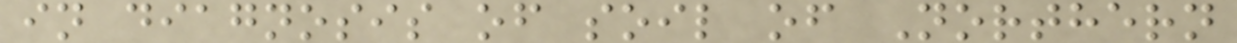in diagnosis of soil of Northern
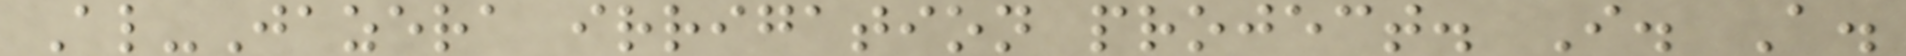Al-Jazera irrigation project. I. A.
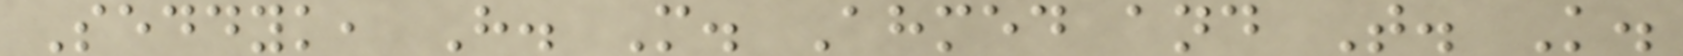Seddyk, H. M. Ahmed and T. K.
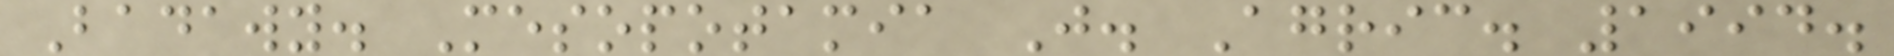Badawy. Mesopotamia J. Agric. 1994.
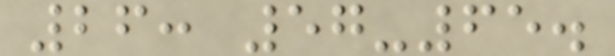26: 57-65.
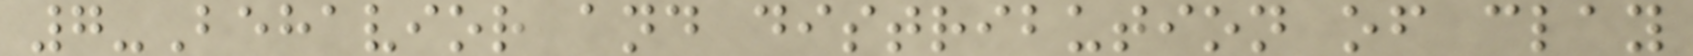7-Behavior and distribution of clay
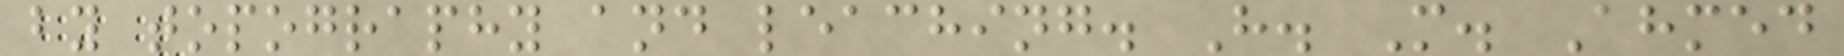by topography and leaching. H. M. Ahmed
